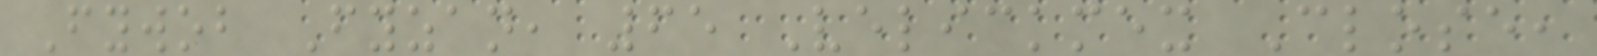Fywob Fyzan, 65 Velickmex Close,
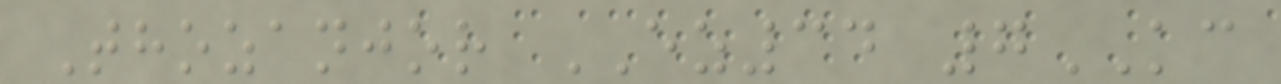Thozanjor EZ34 7KC
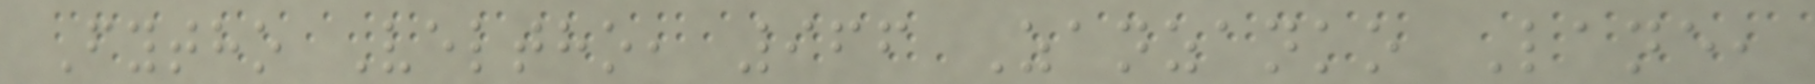Fytho Veltho, 966 Zanzanko Lane,
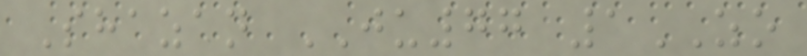Shazan JU77 1ZO
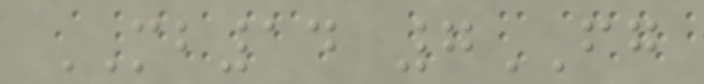MB14 7FG
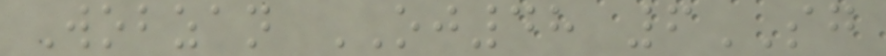Wobzan OJ48 6SG
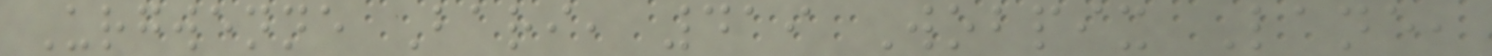Urgwenne Bari, 419 Wobpix Lane,
